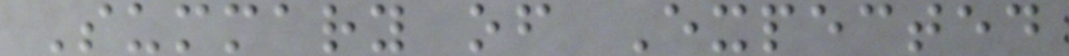Summary of Expected
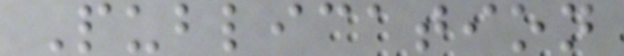Publication
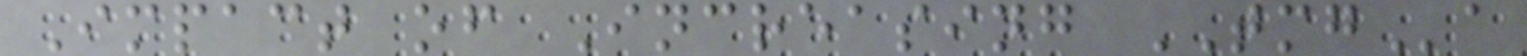Impact of Increasing TMGa
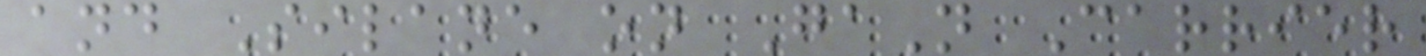and Silane on GaN Carrier
